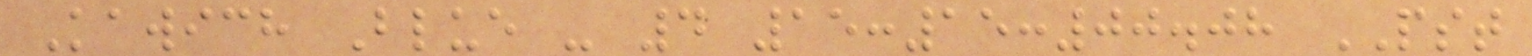Kawich Blue - 4 15:15:00.08 PST
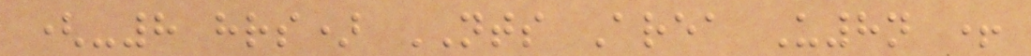(-8 hrs) NTS Area U8n +
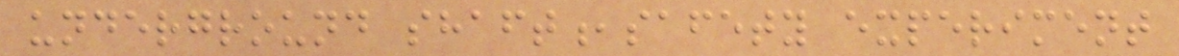underground shaft,safety experiment
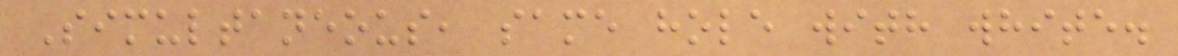Simultaneous, same hole with white.
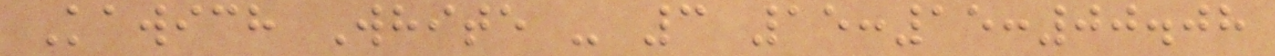Kawich White - 3 15:15:00.08
